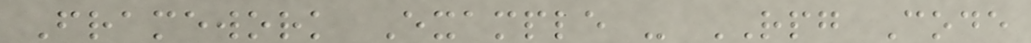Framework Example - RPG Code
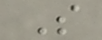S
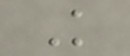K
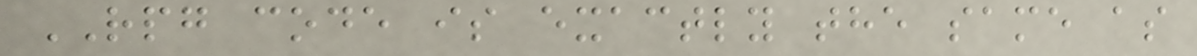RPG code is exactly the same as
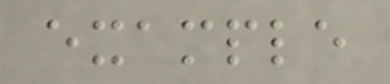example
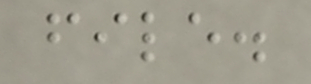file.
